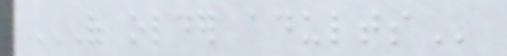OF OLDER ADULTS
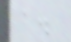a.
